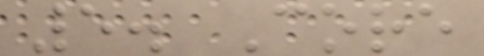5. Core
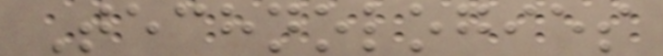Technologies
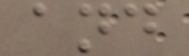and
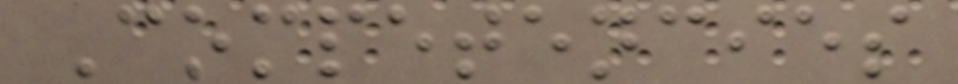Competencies
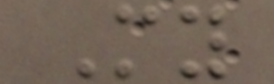My
